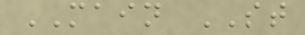MAIN ST
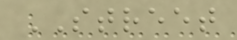STREET
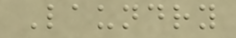Laundry
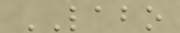LABO
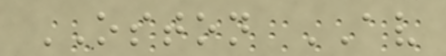OSTON AV
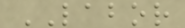LABOR
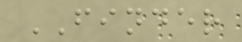FINDER
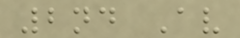2nd Av
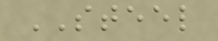STEEL
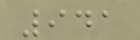941
